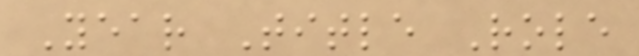Year Title Role
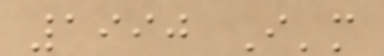1990 I'm
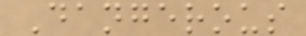Dangerous
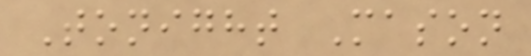Tonight Mason
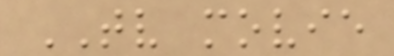TV movie
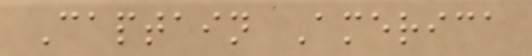Captain America
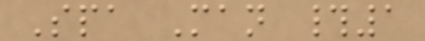Spa Man #1
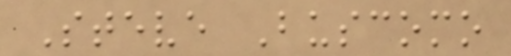Steve Buscomo
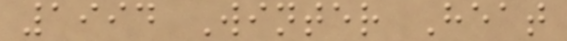1994 Winter Heat
